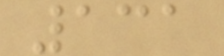131
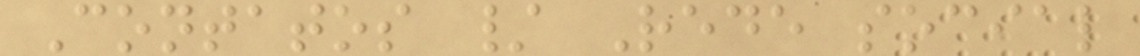Contatos / Rede social
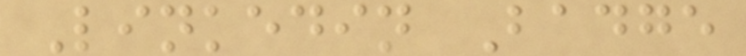Linkedin Badge
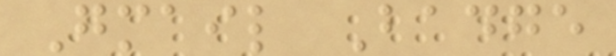Gmail Badge
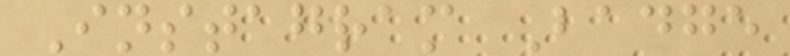Instagram Badge
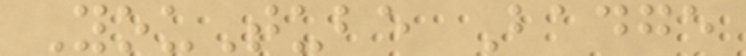YouTube Badge
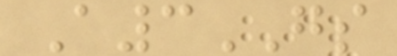A3GS
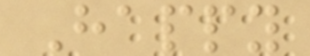Happy
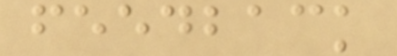feedback
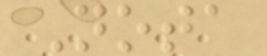Nota
